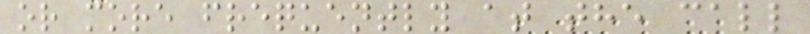or more frequently at the call
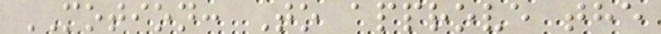MOTION: To approve the
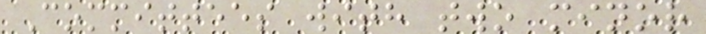Committees with two minor
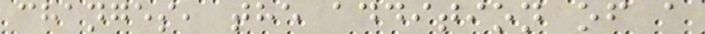changes, the addition of a
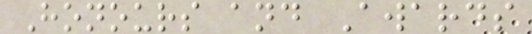Honours and Awards
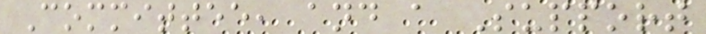Committee, and a Support
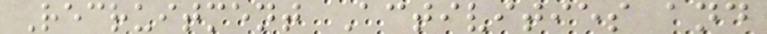Recruitment Activities and
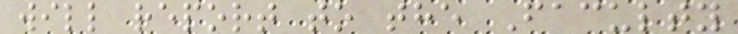will report to the Faculty
